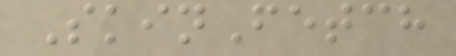SkinFetch
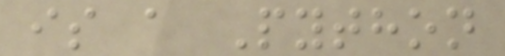is a Python
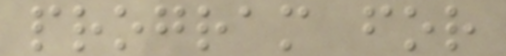program for
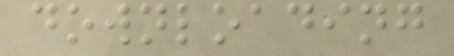downloading
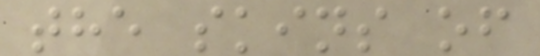the skins of
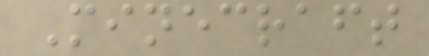Minecraft
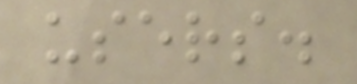users.
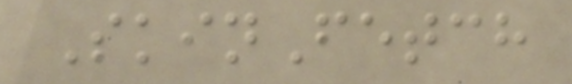SkinFetch
